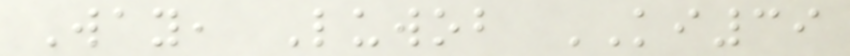Way, Luwob KI39
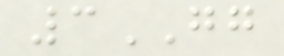3GG
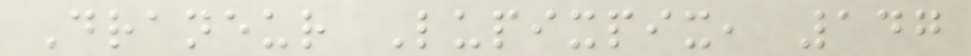Draneur Lupixpix, 147
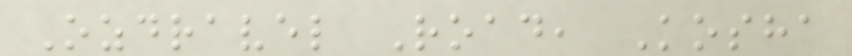Ozdravel Road, Kosha
